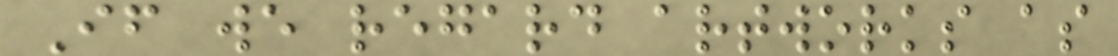If we regard artworks as
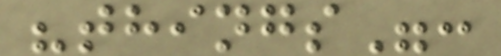"things":
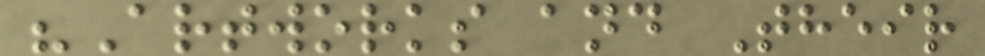"Artworks and Their
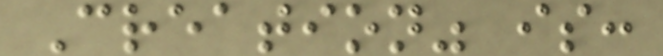Creation" is:
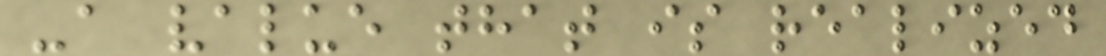-a value that is realized
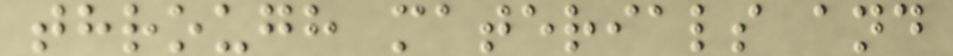through materials and
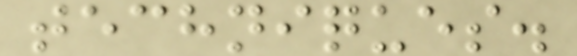techniques.
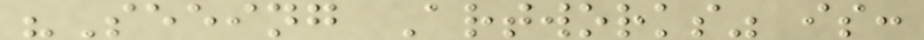"Seeing Artworks" is:
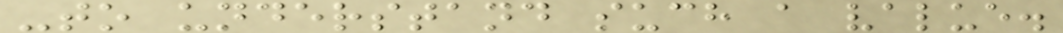-to understand such a value.
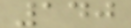140
